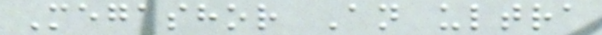Megashor An ultra
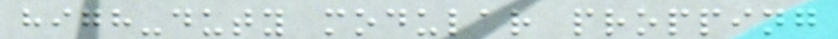high-duty modular propping
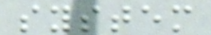system
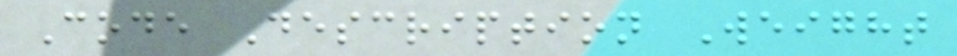Code Description Weight
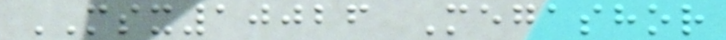MSX10026 Megashor
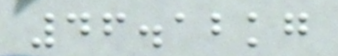46.12kg
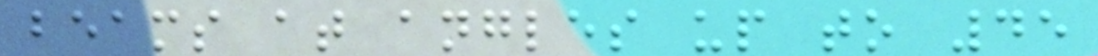beams at angles up to 45
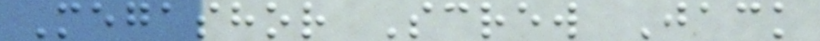Megashor Screw Jack
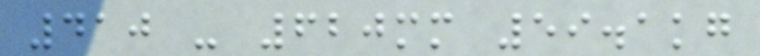410 - 620mm 59.1kg
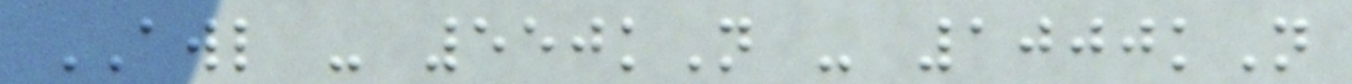AWL - 550kN - 1000kN
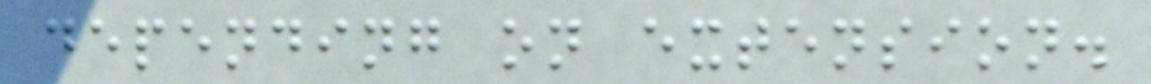depending on extension.
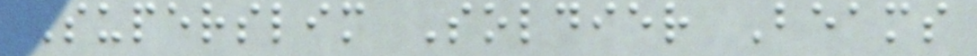Superslim Soldier Beams
